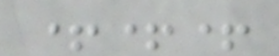+++
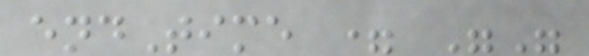endTime = ""
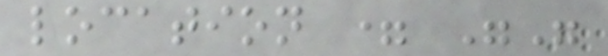location = ""
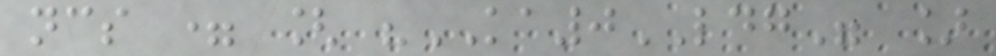ncs = [ "KA0LDG" ]
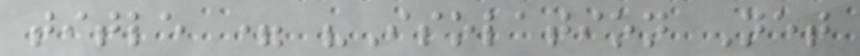title = "Isolation Net
